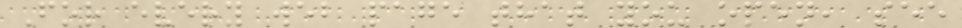For every web page that you open, see
